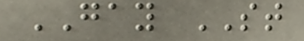GAY ST
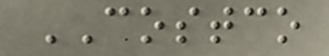COSTCO
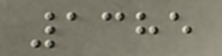1385
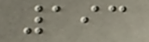193
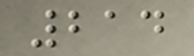214
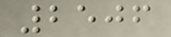2506
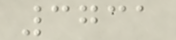3731
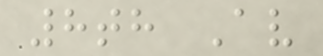8th Av
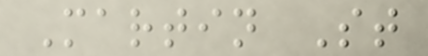Martin St
